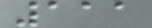111
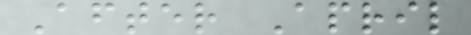After April
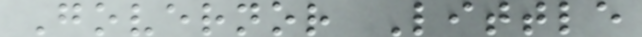Governor Little
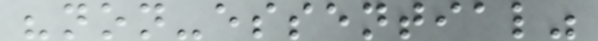"non-essential"
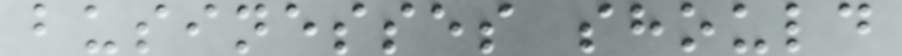businesses should
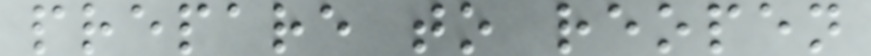prepare to reopen
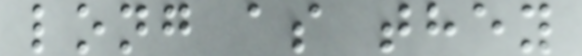long as they
